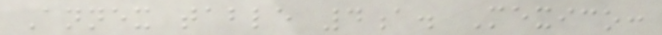Annex table 4a. Mexico:
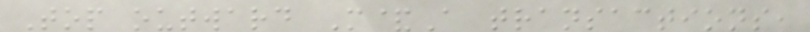Top outward M&A transactions,
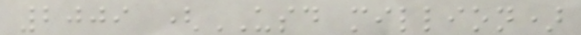2009 (USD million)
